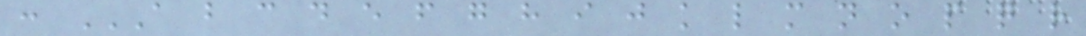: A B C D E F G H I J K L M N O P Q R
